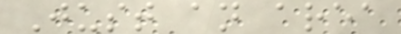Just an area
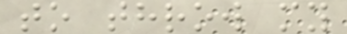to throw my
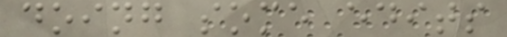doing some edits
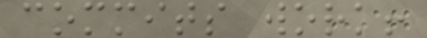commits work!
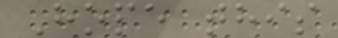Hope this
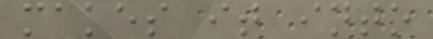makes it into
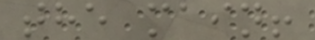the main!
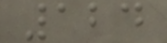124
